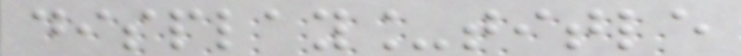display_title
